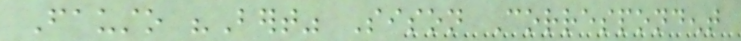Fausto "Bert" Sison Correspondent
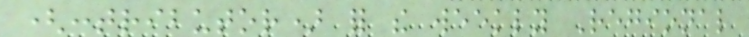(contributor) for the weekly Regional
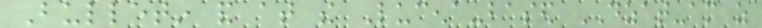Bulletin and at the Lucena-based DZAT-am as
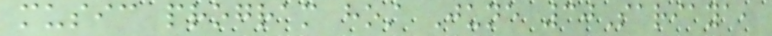music program host June 30Sariaya,
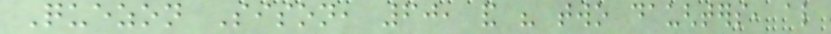Quezon Sison, 60, and his two daughters, also
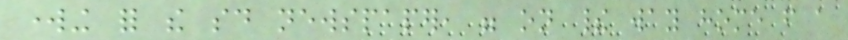working for the said newspaper, were on their way home from a
